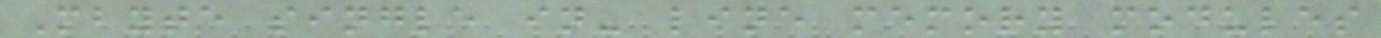Mbyte single in- line memory modules
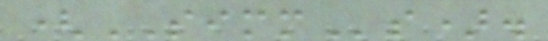(SIMMs).
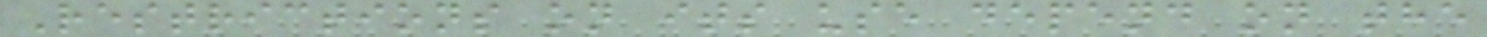Restrictions on its use depend on the
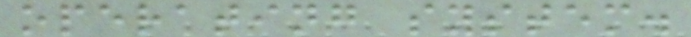operating system.
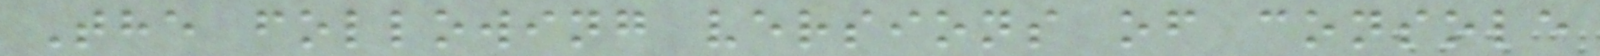The following versions of console
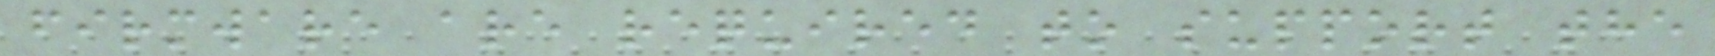firmware are required to support the
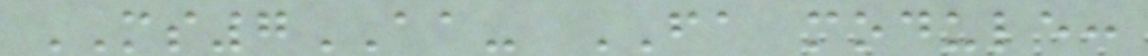MS7AA- FA module:
